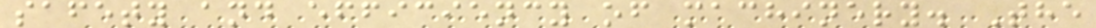safety and efficiency of machinery. The
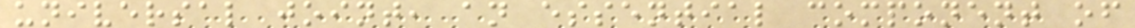universal joint, an essential component of
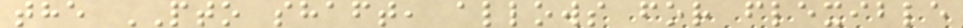the PTO shaft, allows for flexible
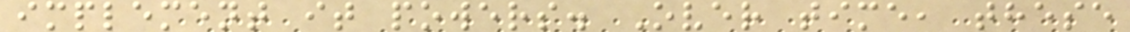implement it powers. Over time, these
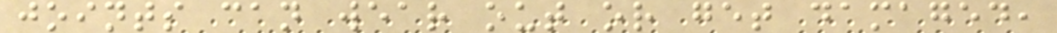joints can wear out or get damaged,
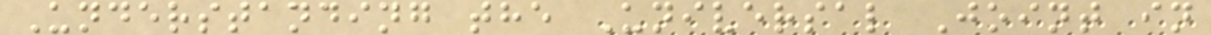Understanding the Universal Joint in
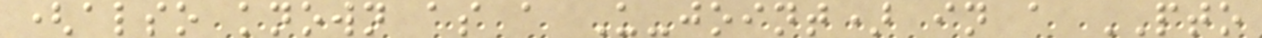(also known as a U-joint) in a PTO
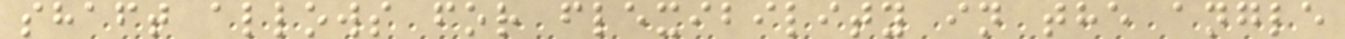shaft allows for flexibility in the angle
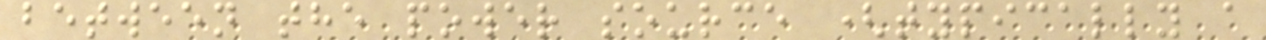between the power source (typically a
